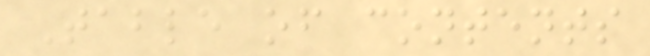Table of contents
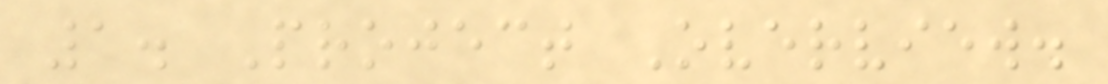1. Project Overview.
